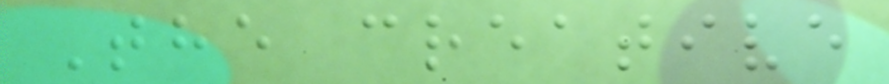The creative
